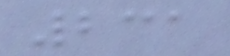231
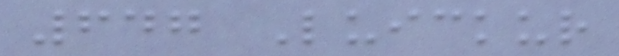647 Luickur
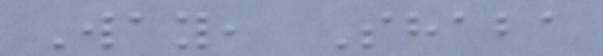Way, Shaba
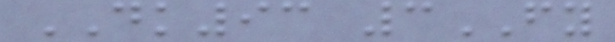DK93 3FY
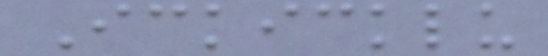Ickicklu
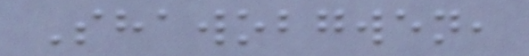Shawobgwen,
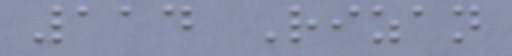114 Rizan
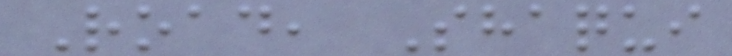Road, Shaqui
